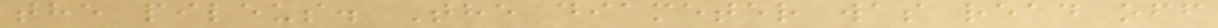the pileus. The diameter was read off
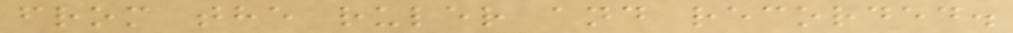from the ruler and recorded.
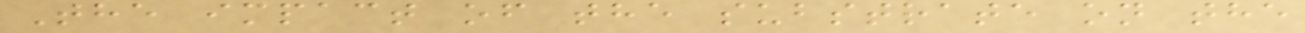The impact of the substrate on the
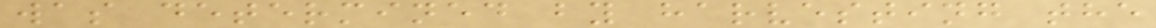was determined by harvesting the
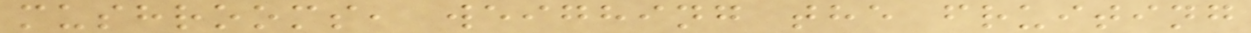mushrooms, weighing the fruiting
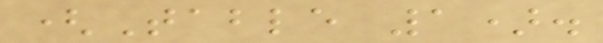(Table 1).
